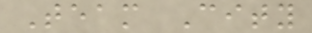Team City
